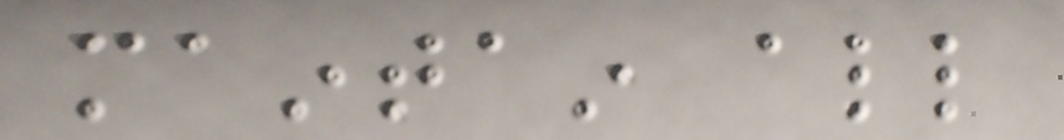maintain all
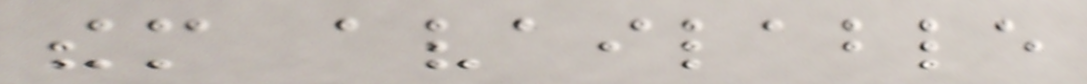them available
